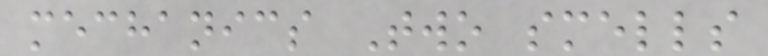mechanics Two smells
